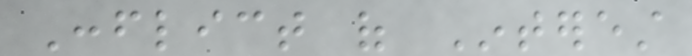Conflict of Interest
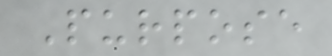Purpose
